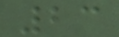23
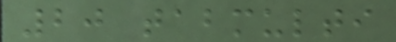20 tabmulti
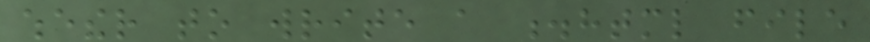whether to write a .html file
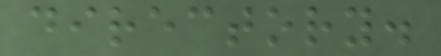directory.
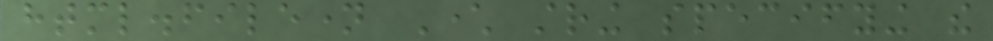html.filename Character string specifying the
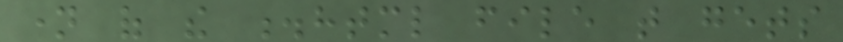name of the .html file that gets
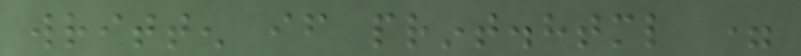written if print.html =
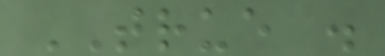TRUE .
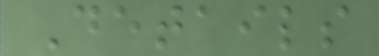Details
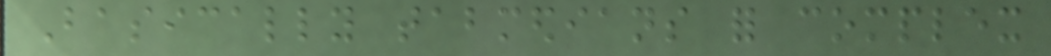Basically tabmedians for complex
